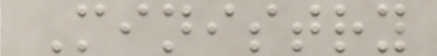Ministry
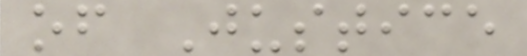of Justice
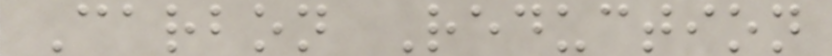Carbon Reduction
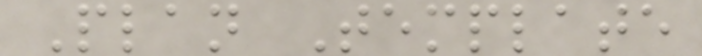Plan Template
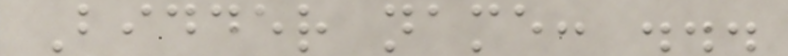Bidder name: ...
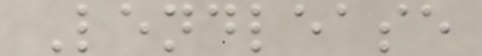Lendlease
